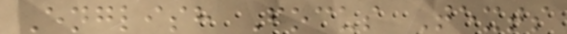English Focus Texts
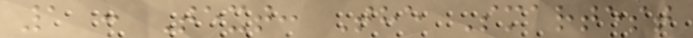1 : Text: The Smartest
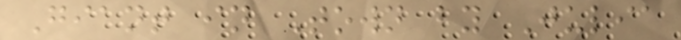Giant in Town by Julia
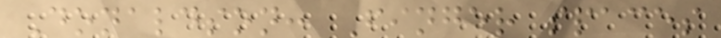Donaldson: Finger spaces
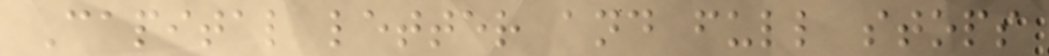Capital letter and full stops
